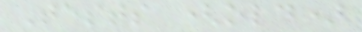Tests (old)
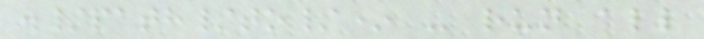./path/to/* - run all
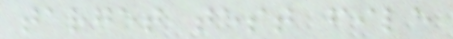target test file
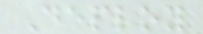Deploy
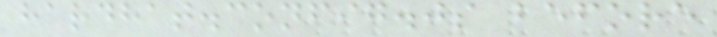hardhat.config.js before
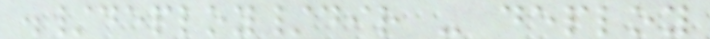./deploy/dir - deploy
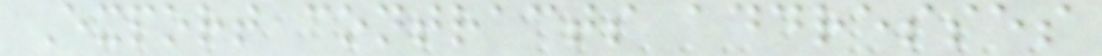Export contracts addresses
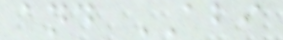and ABI
